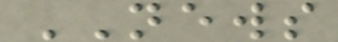NEWS
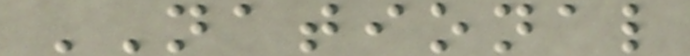NATIONAL
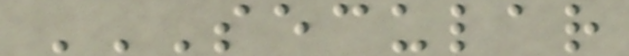SECULAR
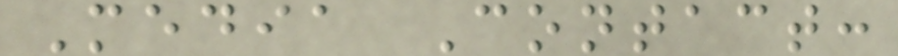Media Contact:
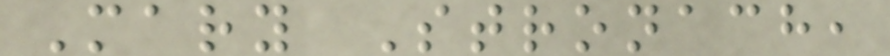Mary Stronach,
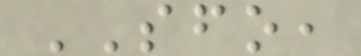SFO,
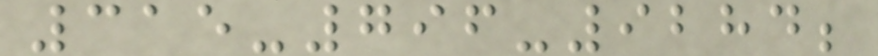315-796-9284;
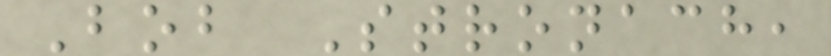Bob Stronach,
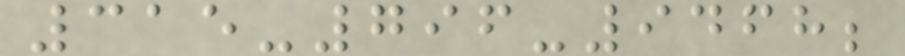315-796-9468;
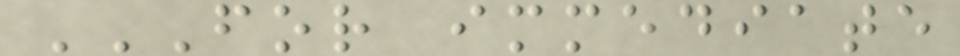FOR IMMEDIATE
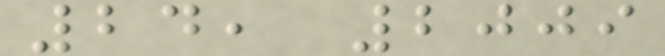24, 2009
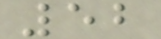52
